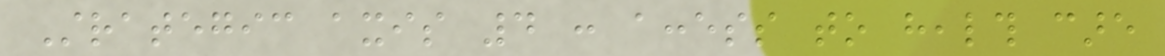Strategic axis 4 : access to health care
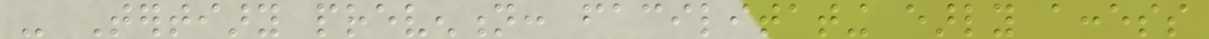- Tertiary prevention: facilitating early access
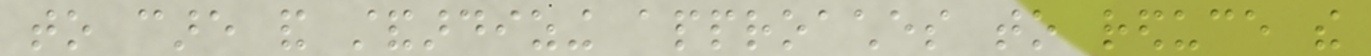to care and standardizing approaches to reduce the
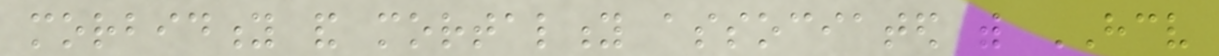morbidity and mortality associated with HCV
